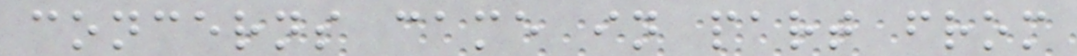concerns came in part from
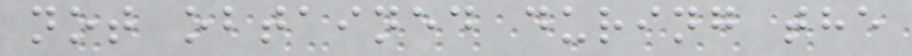not obtained during the
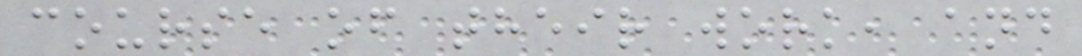course of their work, and
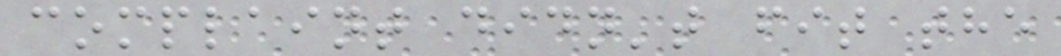complaint didn't fit the
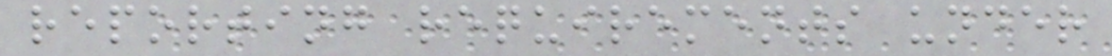reporting requirements under
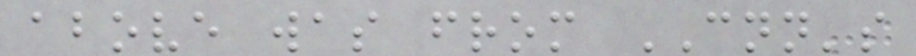above was from CNN's
